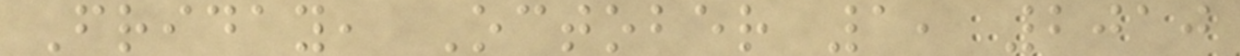Friday, October 1, 2010
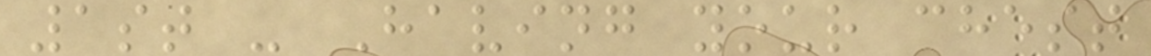1st - Having your chest
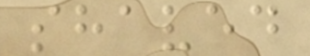shaved
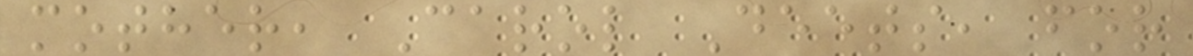mother, Carol Deets, for
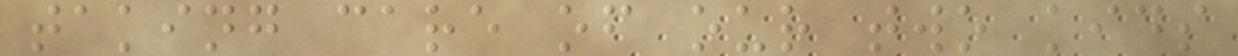taking care of our two kids
